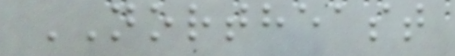NORTHEAST
